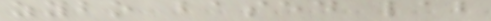zybo based lab
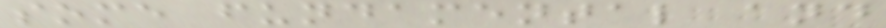some fundamental and
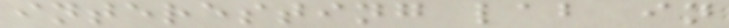interesting lab in
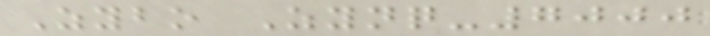Zybo Zynq-7000
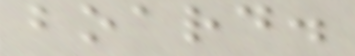board.
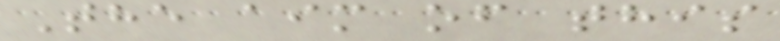The aim of this
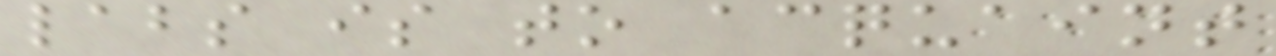labs is to acquaint
